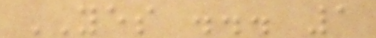YES ... 1
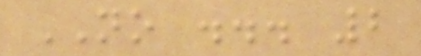NO ... 2
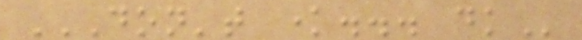DON'T KNOW... DK
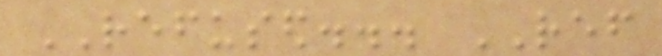REFUSED... REF
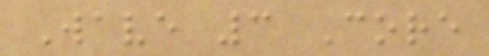Wave 3 Core
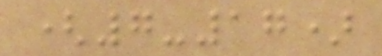(7-17)
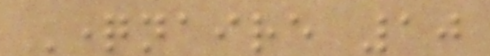Questionnaire 10
